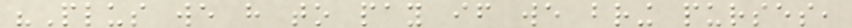"Plus we have to pay if we bring purses,
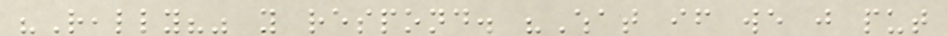"Really?" you respond. "What if we just put
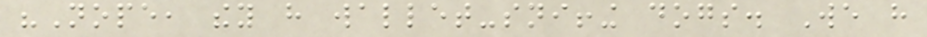"Nope, they have wallet-sniffing dogs. We have
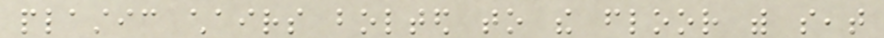plastic chairs bolted to the floor with seat
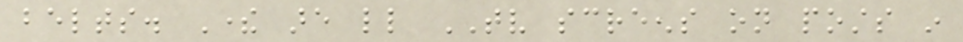belts. There are little TV screens on posts in
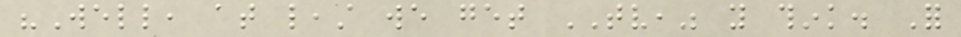"Well, at least we get TV," you think. For
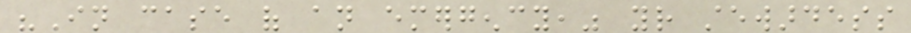"In case of an emergency," your stewardess
